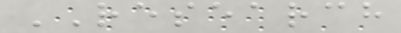RESEARCH
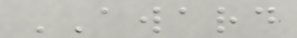AWARD
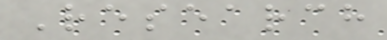Research
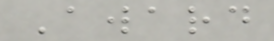Award
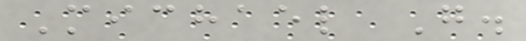Michael G.
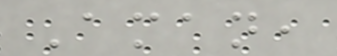Aman,
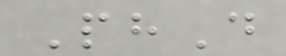PhD
